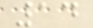14
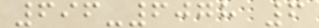696-6078 6
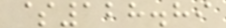$128.89
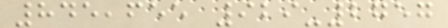845,655 929-2757
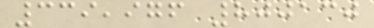339,976 800130
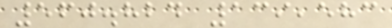560.824 139,583
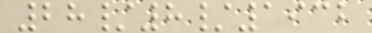28/8/1932
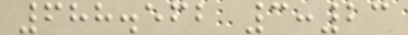688.562 3:23
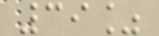39%
